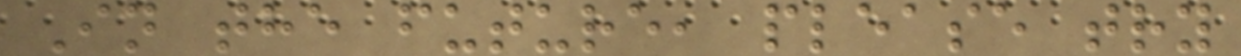In the future, please try
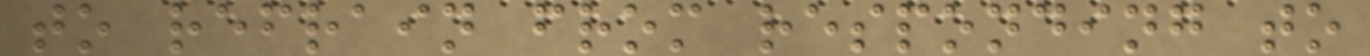to refrain from responding to
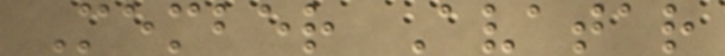Member Avatar
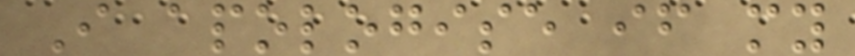I apologise if my
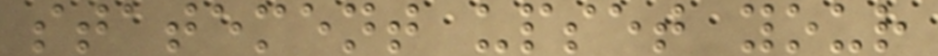statement upset your
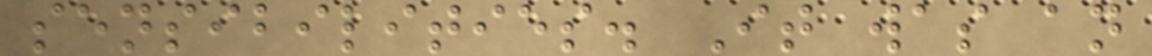sensibilities. It was an
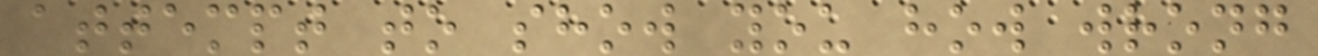attempt to show you how wrong
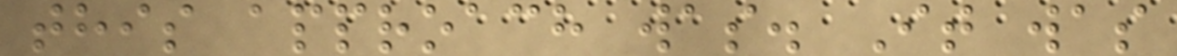this approach was. It was
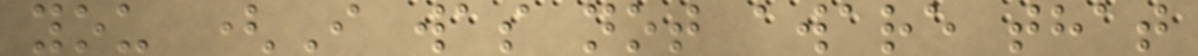you (I was not aware that
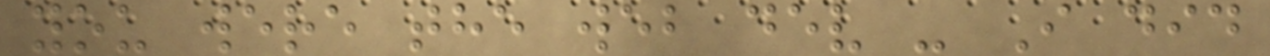you were the web dev - I did
